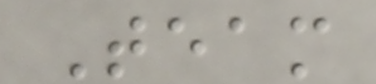Team
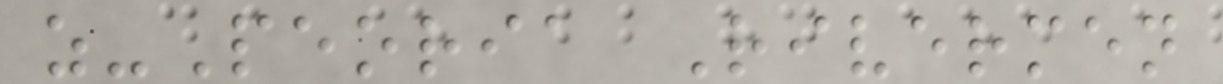z-Peoria Rivermen
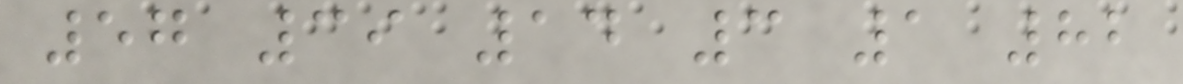57 39 14 3 1 82
